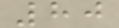80
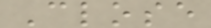Close
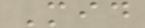Mid
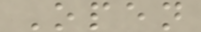Open
